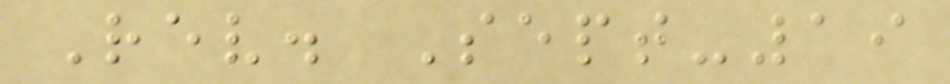Rev. Sept-19
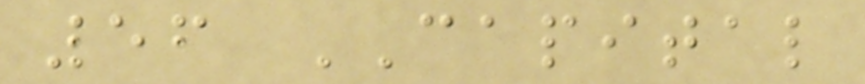56 CAPITAL
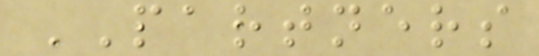PARTNERS
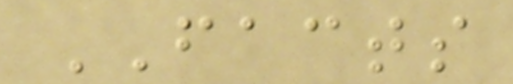FACTS
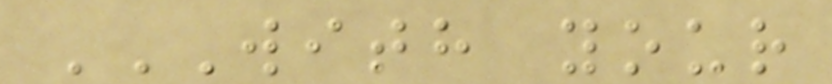WITH YOUR
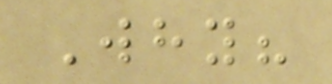Why?
